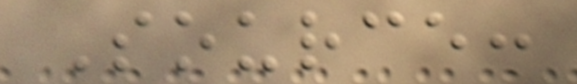Source:
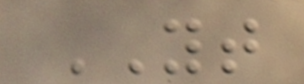YT
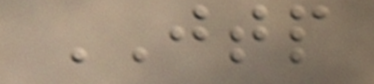JTP
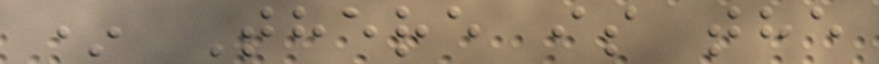* There is the
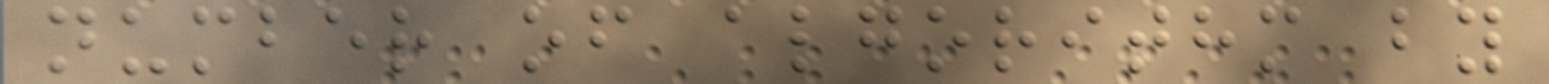number of algorithm by
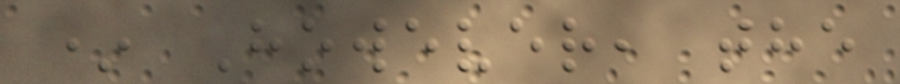* However, the
